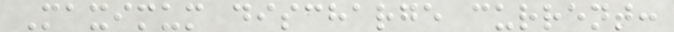Maximum discharge current:
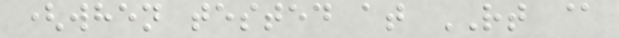(when tested at RT @
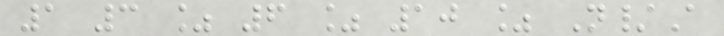1 3 % 6 % 10 % N/A
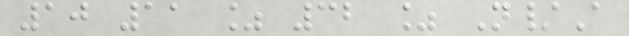10 11 % 32 % N/A
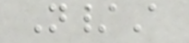N/A
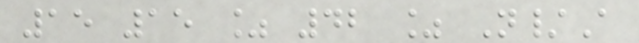15 15 % 42 % N/A
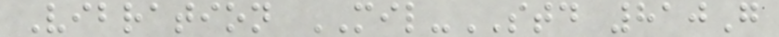Vibration MIL-STD 810G
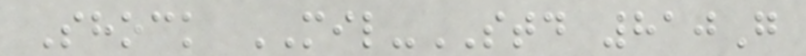Shock MIL-STD 810G
